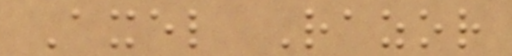Axel Razor
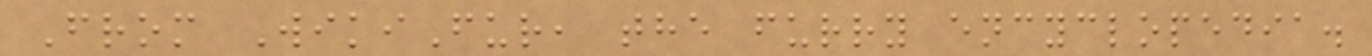From WikiFur, the furry encyclopedia.
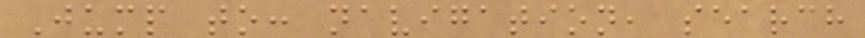Jump to: navigation, search
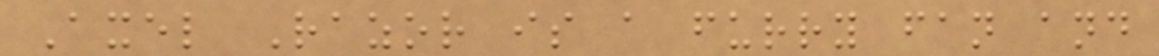Axel Razor is a furry fan and
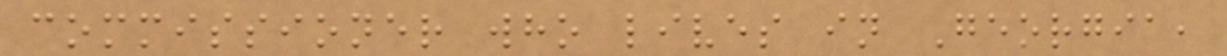commissioner who lives in Georgia,
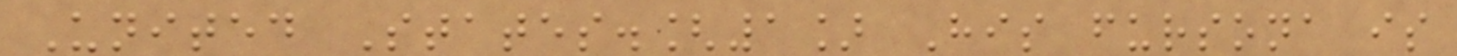United States.[1] His fursona is
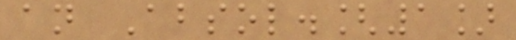an Absol.[1]
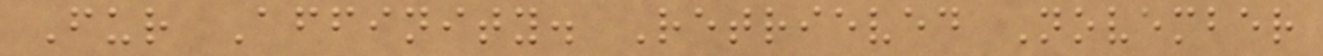Fur Affinity. Retrieved November
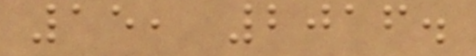15, 2016.
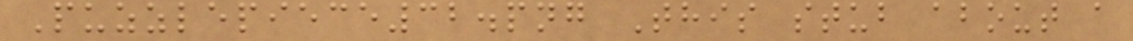Puzzlepiece32.png This stub about a
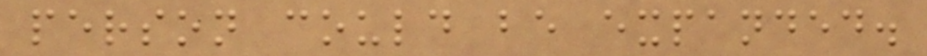person could be expanded.
